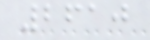2610
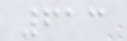613
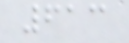613
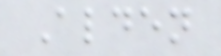Alden
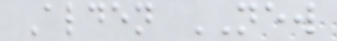Alden NEW
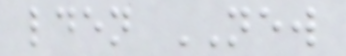lden NEW
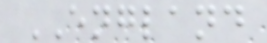ENGLAND
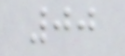00
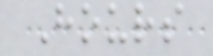Hours
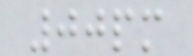00pm
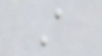A
